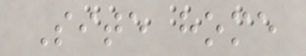Site home
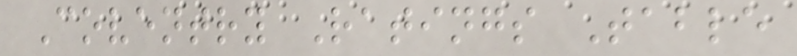Coventry Ratings Table
